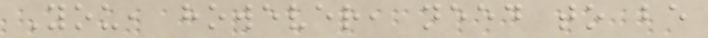You, however, need to be
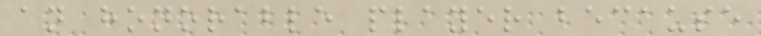an honorable player because
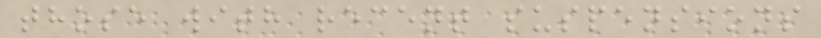those with recent suspensions
